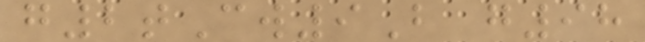g2tCw9B g98
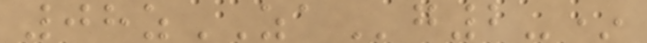08zZAg2-*
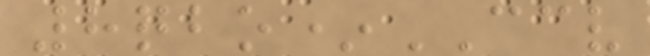8qbo*CCV
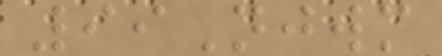99Njwm
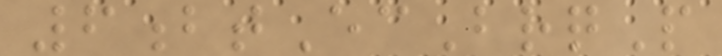6btEcBrqP
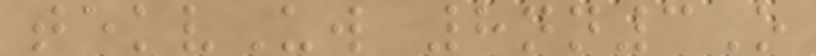tekvUw 8nn3O
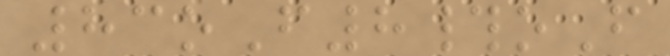83oF8#oF
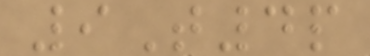9T4p
